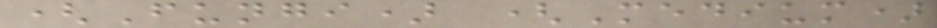(Fungi) (Medium)
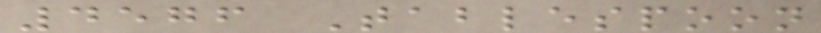4576 Tablespoon
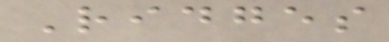Ridges
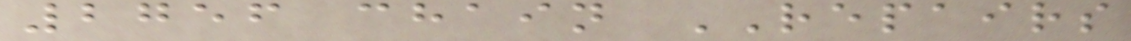2756 chain REPAIRS
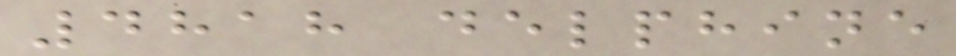4818 delphine
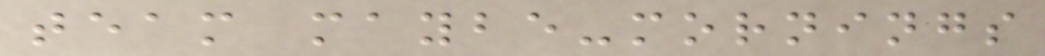team maybe-mornings
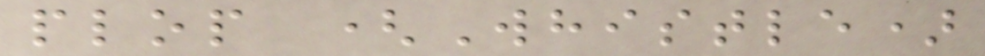plop (Whistle)
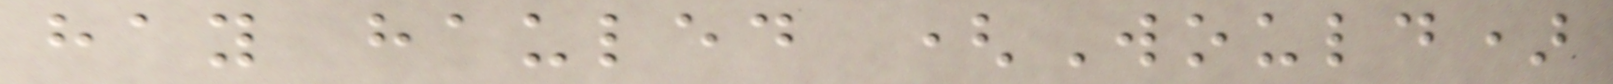hay hauled (Would)
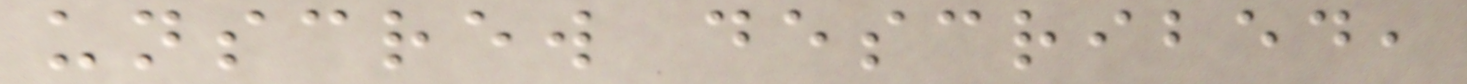unscrew described,
